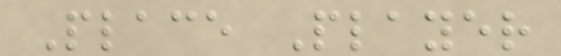Place Player
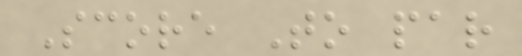Score To par
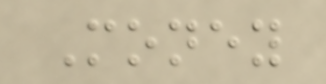Money
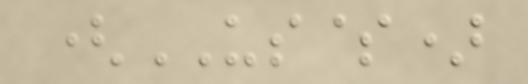(US$)
